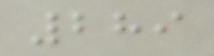289
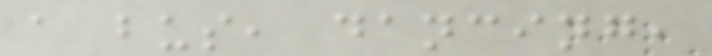a bus, dancing,
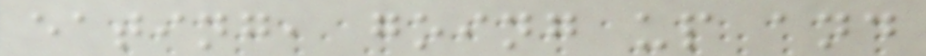eating, going up and
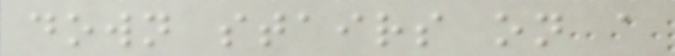down stairs on a
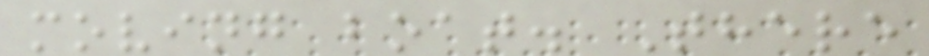moving boat. There
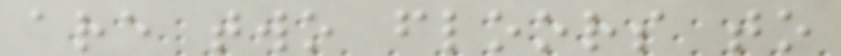are two floors to
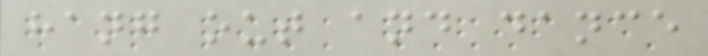hang out and dance
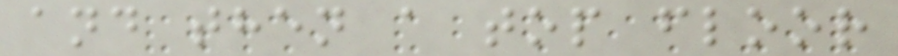and then a top floor
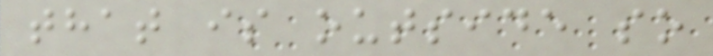that is outside so
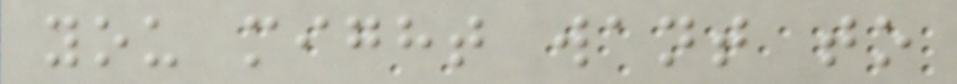you might want to
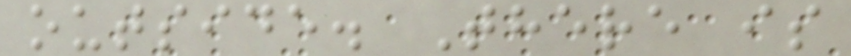outside. There is
